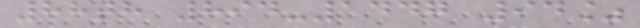88th 894-1447 94%
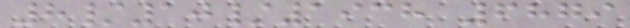8/10/1938 6879
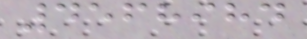4568984
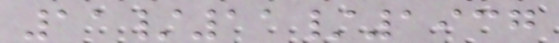11/11/1937
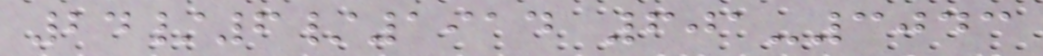24/6/1914 601-3043
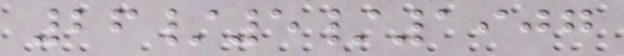26/5/1907
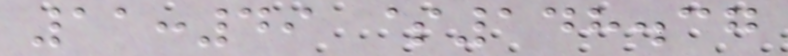11:49 $148.37
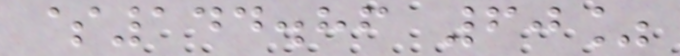$144.86 60%
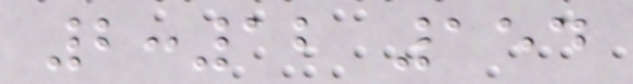2:12 154
